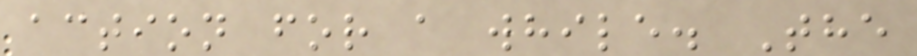action for a while. The
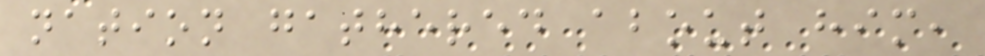nation gathered about him,
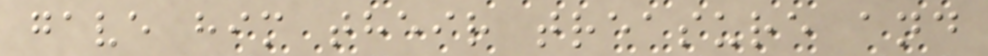gave him their treasure and
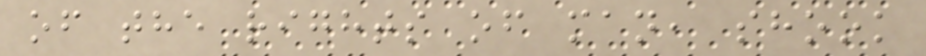of the rights of man, shook
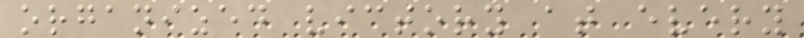organized victory at every
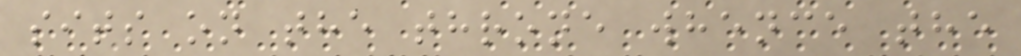sits on the throne whence the
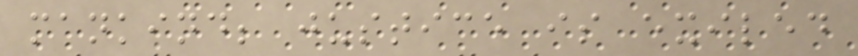mankind; justice is exiled
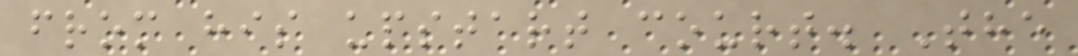from his upstart court. The
